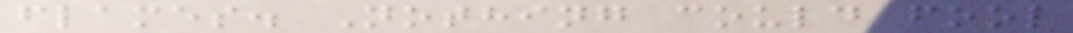flames. Nothing could fool
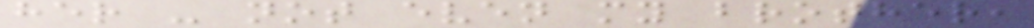her - not even my brother,
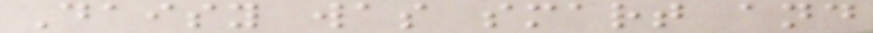Daisy was smart and
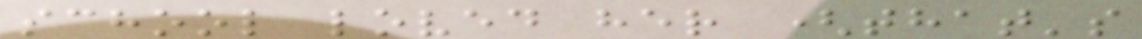school loved her (that's
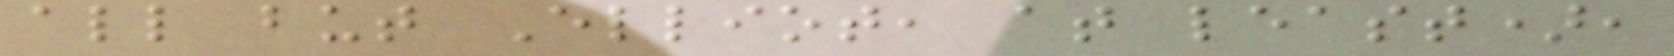all but Elliot, at least),
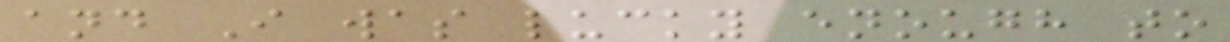and I was lucky enough to
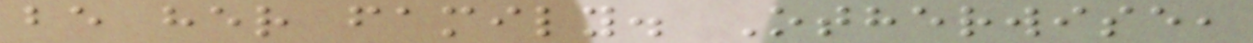be her family. Otherwise,
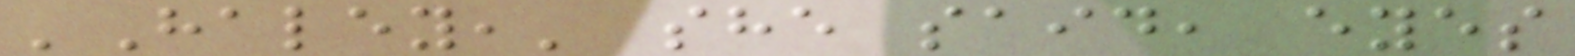'Haley,' she said, eyes
